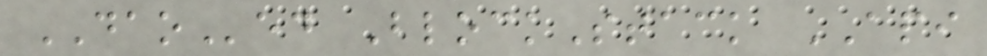DAOed BlockStack API
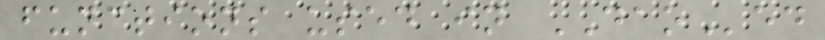functions used in DAOed
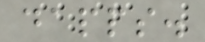dapps.
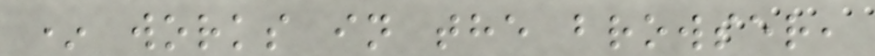* works in the browser,
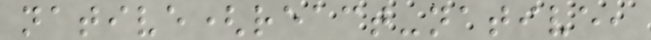native(react-native,
